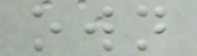own
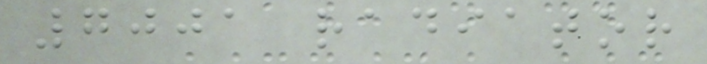7001 radiator
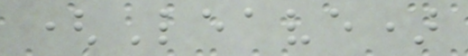(Leave)
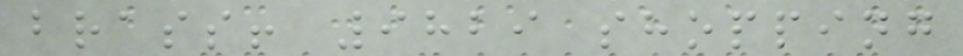brass! 9829 shopping
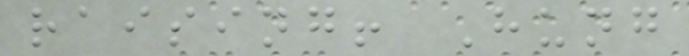raising! Hung
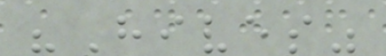"Hives"
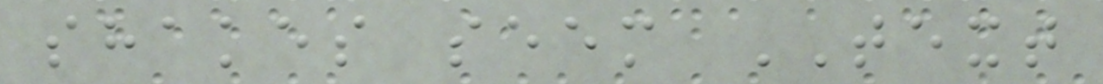shakes seem TEXT
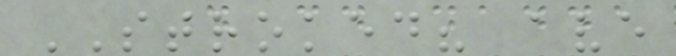STROKED? ave
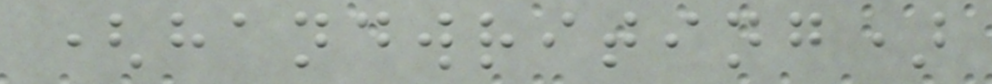(handwriting)
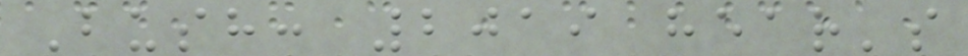Bush: 2019 hear's
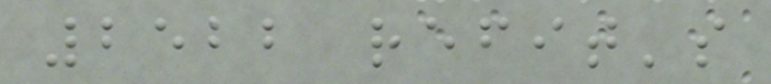2522 refit's
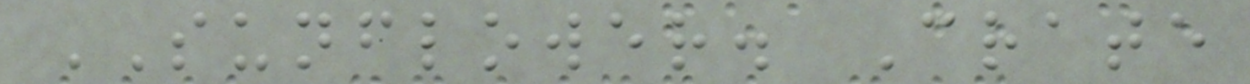SUNFLOWER. Crate
